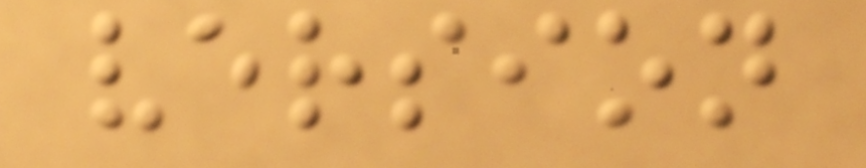version
